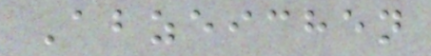Abzeichen
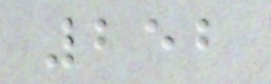252
